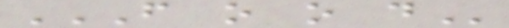F O O D
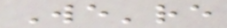We're
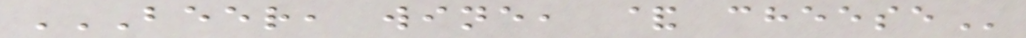BEER, WINE, & CHEESE
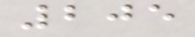205
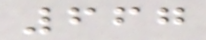667
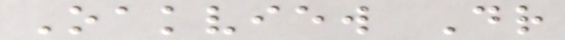Oakview Dr
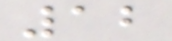12
